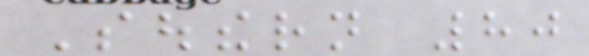Southern 80
